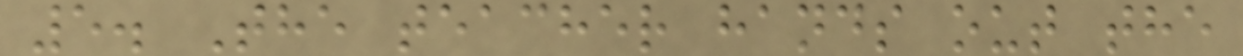5. The teacher hands out the
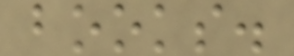books.
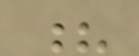?
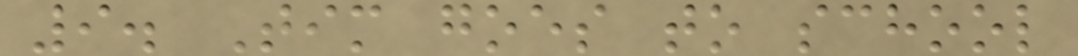9. Tim goes to school
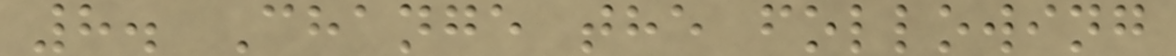8. Change the following
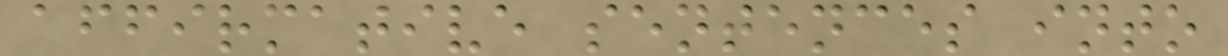affirmative sentences into
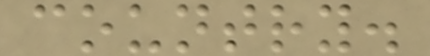country.
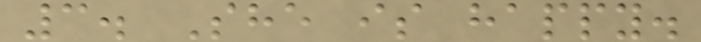3. She is happy.
